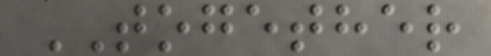TOGETHER
